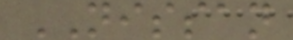NISSAN
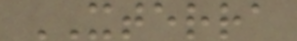XTERRA
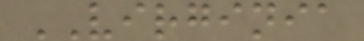VIRGINIA
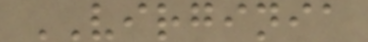VIRGINIA
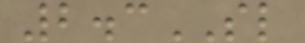2.3SL
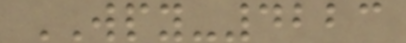WPY-4223
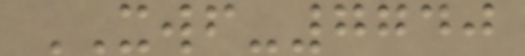XWF-7740
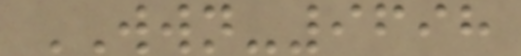WWN-9698
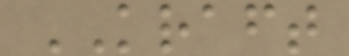KRAFT
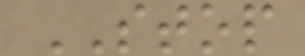STOP
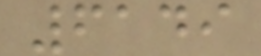6149
